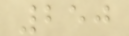250
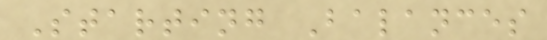Starting Balances
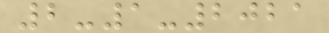2-1-2021
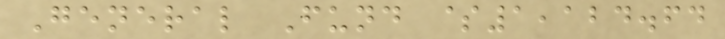General Fund $1,124.64
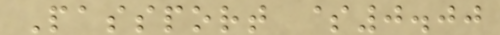Passport $0.00
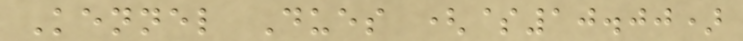Kennel Dues ($10.00)
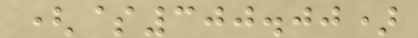($300.00)
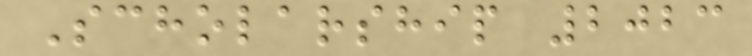Scholarship 2023
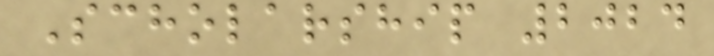Scholarship 2024
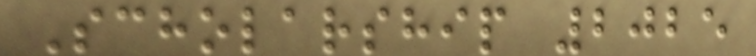Scholarship 2025
